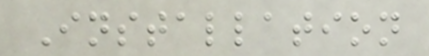Installation
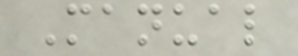Manual
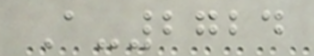A-2724
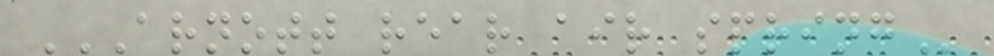ARNOTT REAR AIR SPRING
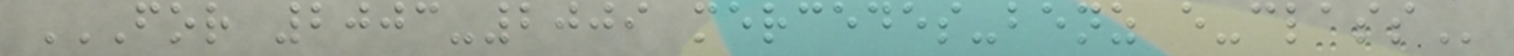FOR 2003-2009 MERCEDES-BENZ E-CLASS
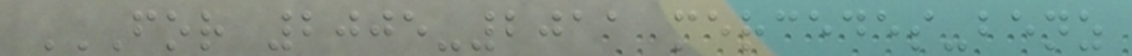FOR 2005-2011 MERCEDES-BENZ
